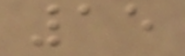15
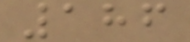186
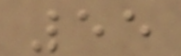55
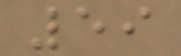59
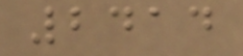2414
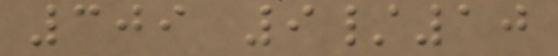309 9/10
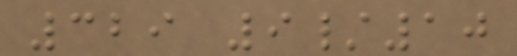329 9/10
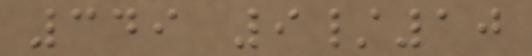349 9/10
